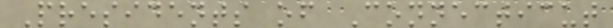Presidents of Connecticut
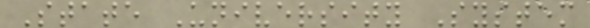State University System
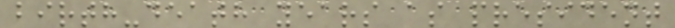birth-death years as president
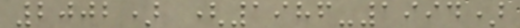2002) (1986-1994)
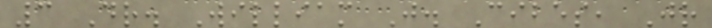3 Dr. William J. Cibes, Jr
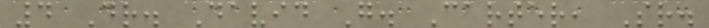4 Dr. David G. Carter, Sr.
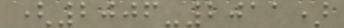(2006-2011)
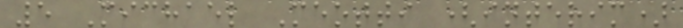5 Michael Meotti (interim)
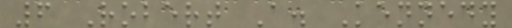6 Robert A. Kennedy
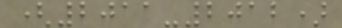(2011-2012)
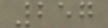257
